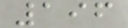196
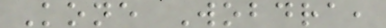Kone Wobdra,
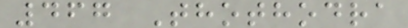467 Thothodra
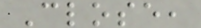Close,
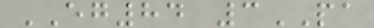EG84 3PA
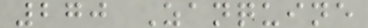270 Zanquine
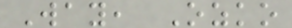Way, Ozko
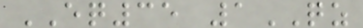EQ35 1QZ
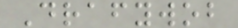Drafywob
